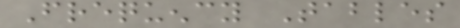Frequency Tables
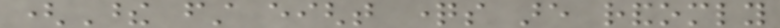(These first eight questions are randomly
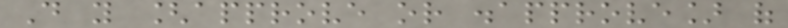Do you [approve or disapprove] of
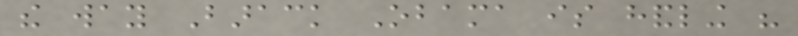the way Barack Obama is handling his
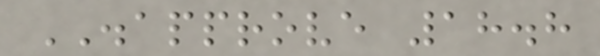DISAPPROVE 18.8
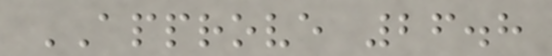APPROVE 26.8
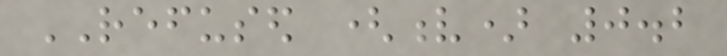REFUSED (v) 0.2
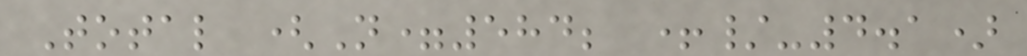Total (N=584; +/-4.1)
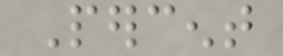Percent
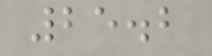25.2
